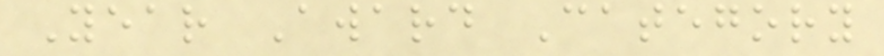Year Award Category
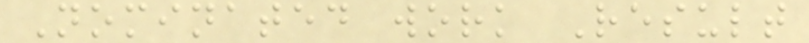Nominated work Result
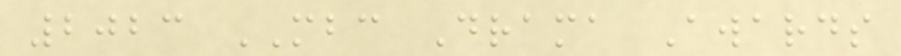2023 MBC Drama Awards
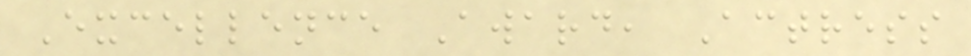Excellence Award, Actress
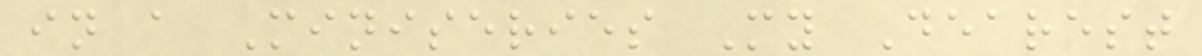in a Miniseries My Dearest
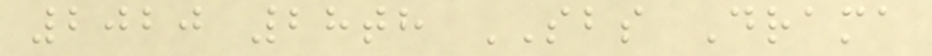2020 28th SBS Drama
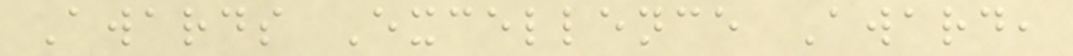Awards Excellence Award,
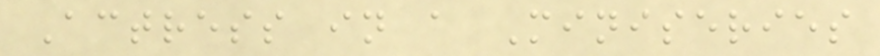Actress in a Miniseries
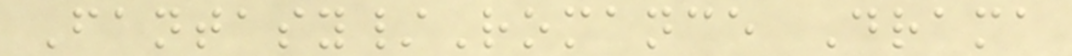Fantasy/Romance Drama
